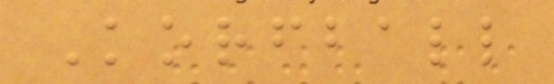Korfball
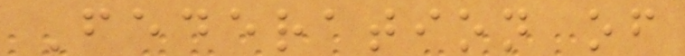Federation of
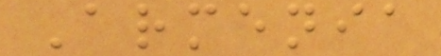Armenia
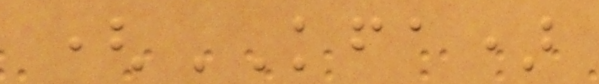(KFA)
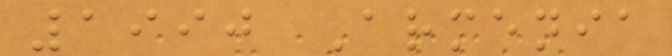1990 Armenia
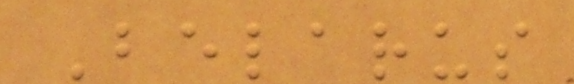Belarus
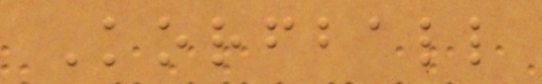Korfball
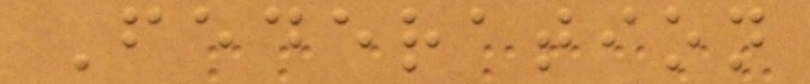Federation
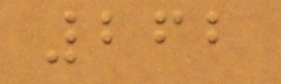262
